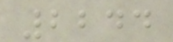2244
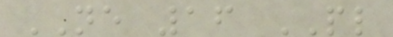NE 16 PL
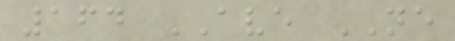164 AVE NE
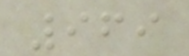969
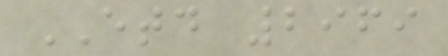ETD 2969
